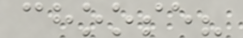choose?
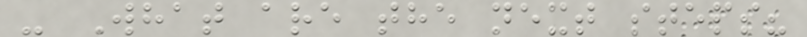- What are the next steps?
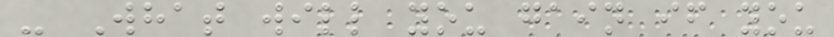- What will you gain if you
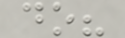do?
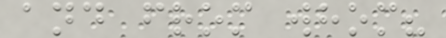and from whom?
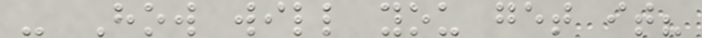- How will you get it?
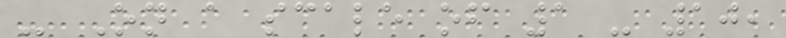- On a scale of 1 - 10,
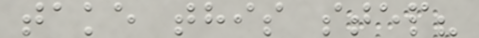take this step?
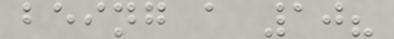being a 10?
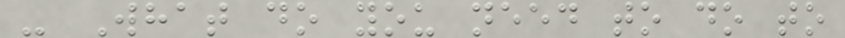- What do you need to do to
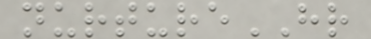nurtureHR
